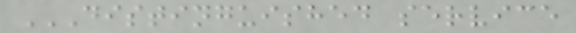DISTINGUISHED SERVICE
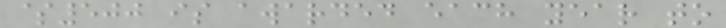$500 is awarded each year to
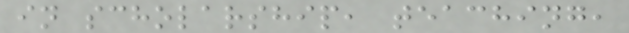in scholarship, teaching,
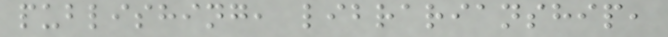publishing, librarianship,
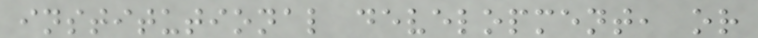institutional development, or
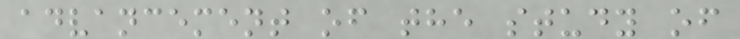advancement of the study of
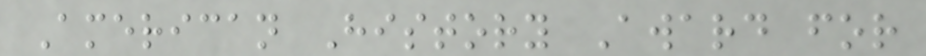American History Award for
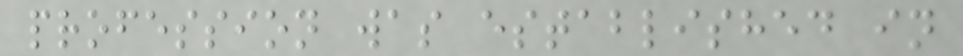profession was established in
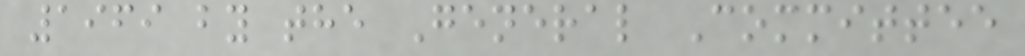1969 by the General Committee
